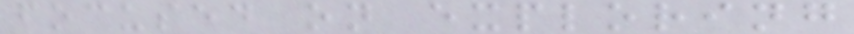focused on exploring
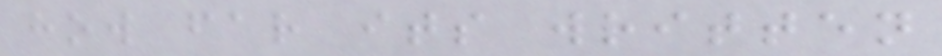how far its written
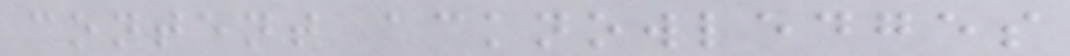content acknowledges
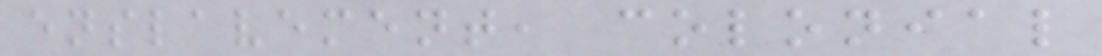enslavement, colonial
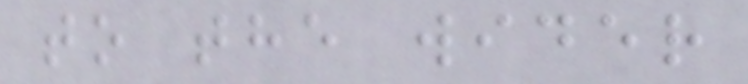to the wider
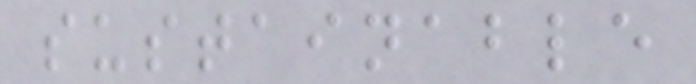sustainable
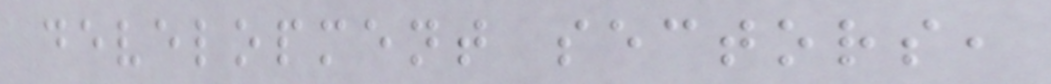development sectors,
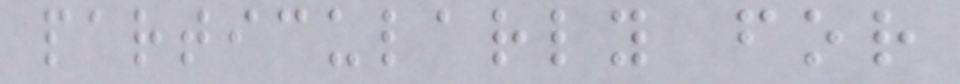particularly for
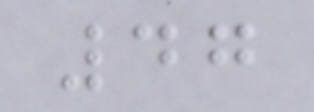47
